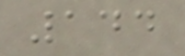144
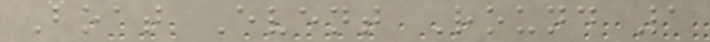Boat Event Round 1
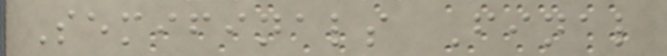Semifinals Final
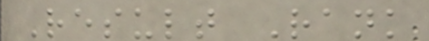Result Rank
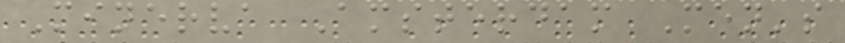Minerva Amsterdam Men's
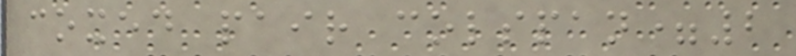coxed pair colspan=2
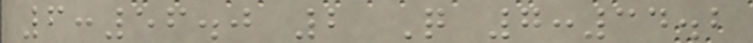6:56.0 2 Q 7:34.2
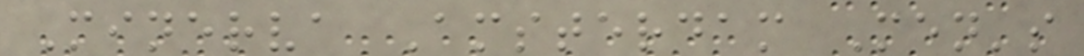Minerva Amsterdam Men's
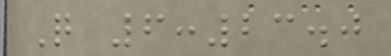Q 6:23.0
